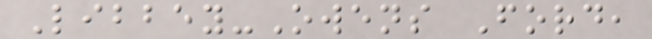Libbey-Owens Ford,
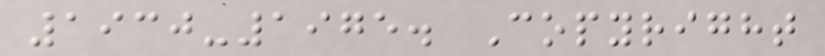1930-1975. Copyright
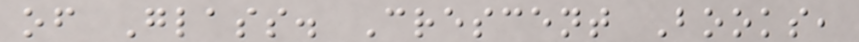of Glass. Crescent Books,
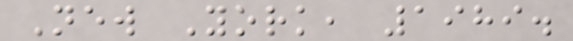New York, 1989.
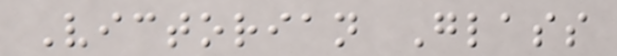Victorian Glass
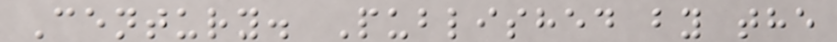Century. Published by the
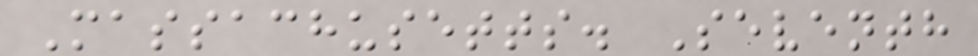Massachusetts. Seventh
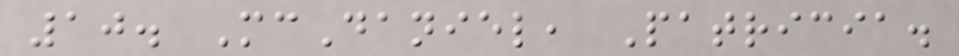10. McDaniel, Patricia.
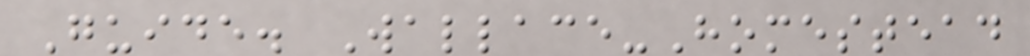Guide. Wallace-Homestead
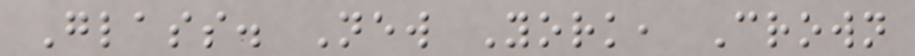Glass. New York, Crown
